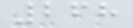268
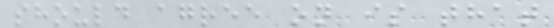should agree on is that
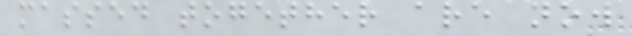massed together are now
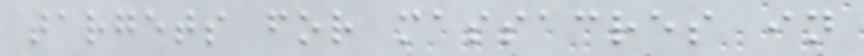targets for massacres in
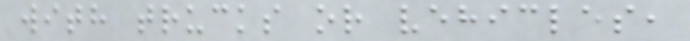with trucks or vehicles,
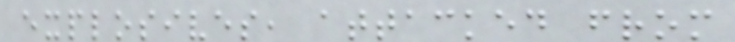explosives, attacked from
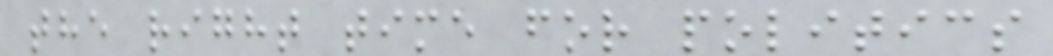the right time for politics
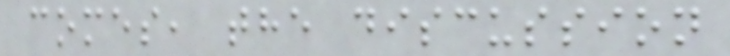comes, the discussion
